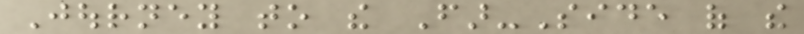Journey to the Far-Side of the
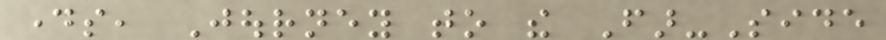days, Journey to the Far-Side
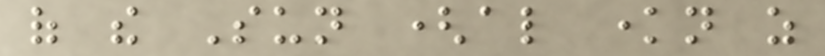of the Sun (also known as
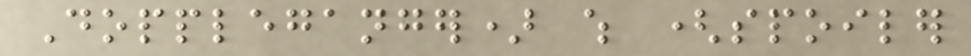Doppleganger) which (spoiler
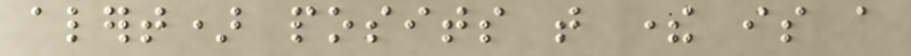alert) posits that there is a
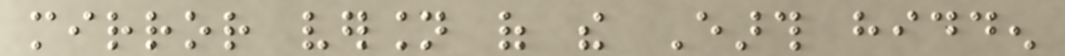mirror version of the Earth hidden
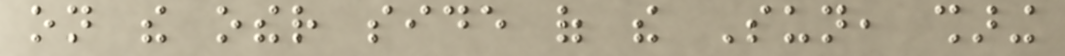on the other side of the Sun, sharing
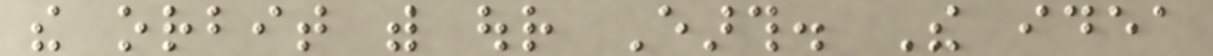the orbit with our Earth. The idea
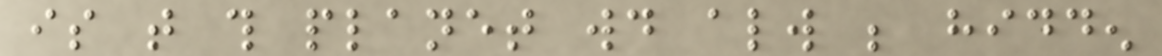is that this planet would always be hidden
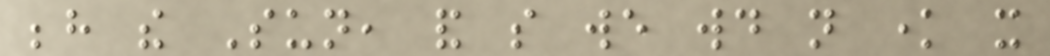behind the Sun, and so we would not know it
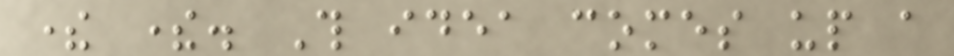there there. This idea comes up a
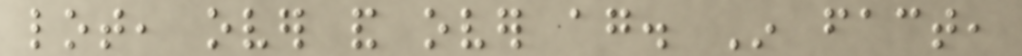lot, over and over again. In fact,
